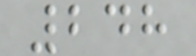248
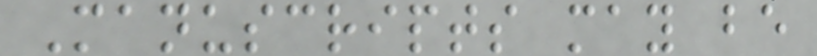Manuscripts may be
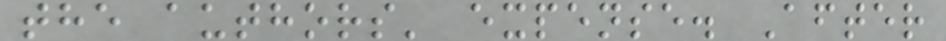the authors' expense. After
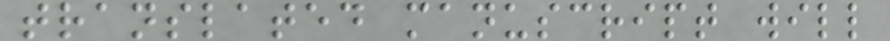translated manuscript will
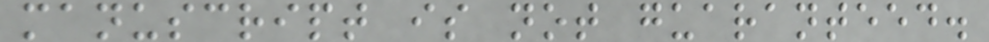manuscript is not guaranteed.
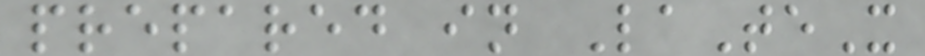prepared in LaTeX
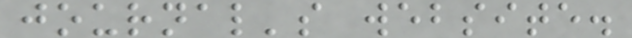journal's website.
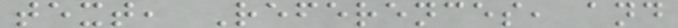text, References, and
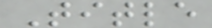Title
